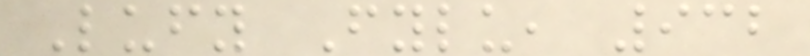Lufy Fylu, 932
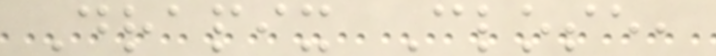Drapix Close,
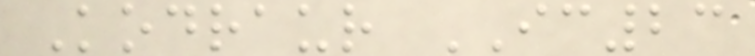Kodraur IC23
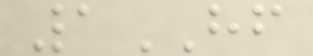1HF
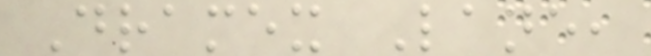Dramex Lane,
